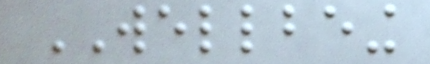WELLBEING
